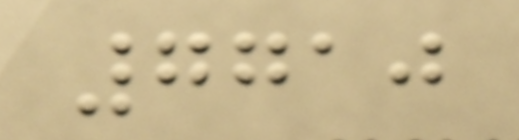7710
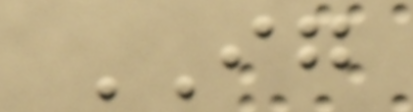IG
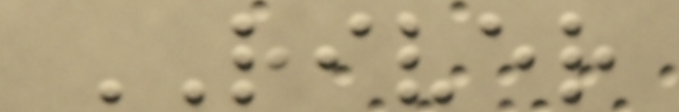RIVER
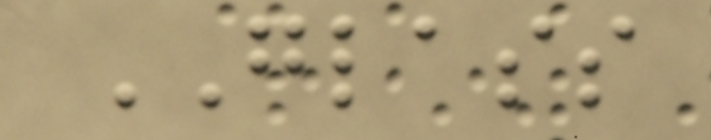GLASS
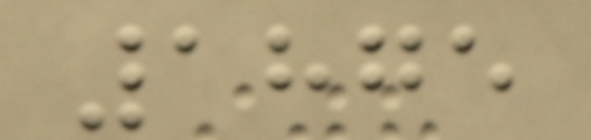1875
